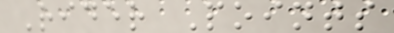Rider Points
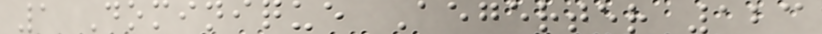1 Dominique Aegerter 123
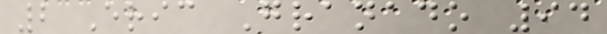2 Eric Granado 94
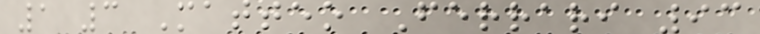1 3 Matteo Ferrari 93
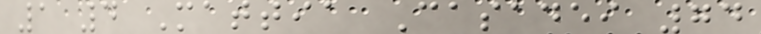1 4 Mattia Casadei 74
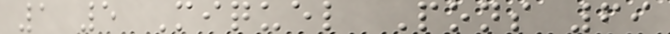1 5 Miquel Pons 69
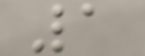1
